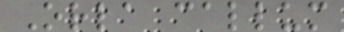Orla callum
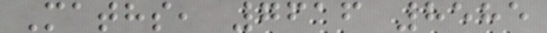Maths, 7616 8585
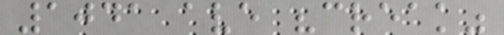1041 ave "creak"
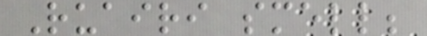Ruairi smell;
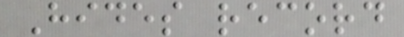Hides record
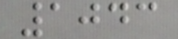1043
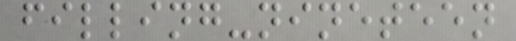filling-nineteen
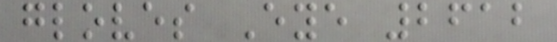gloves Eye 2612
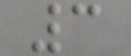3
